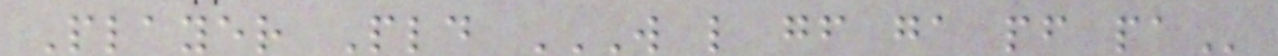Player Pld W L GF GA PF PA
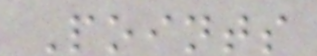Points
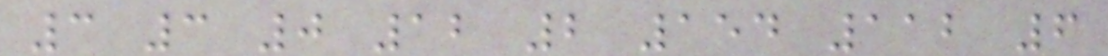3 3 0 12 2 154 112 6
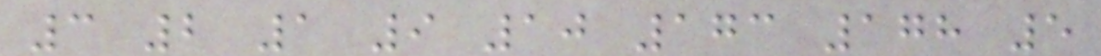3 2 1 9 10 173 178 5
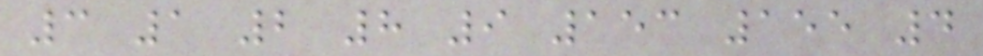3 1 2 8 9 153 155 4
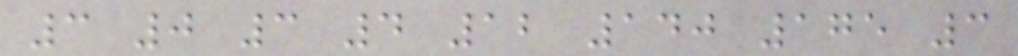3 0 3 4 12 140 175 3
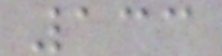133
